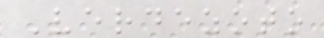Verdezoto
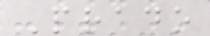Prado
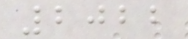2022
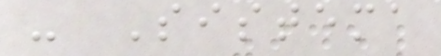- Sistema
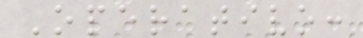Operativo:
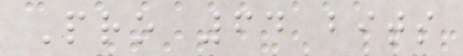Pro 64 bits
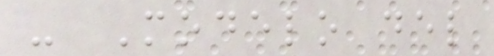- Modelo del
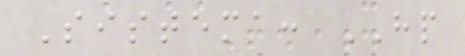Sistema: HP
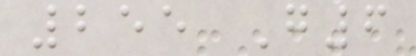255 G6
